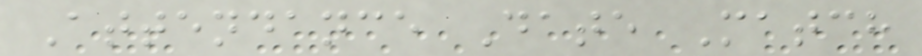Attendance Date Match
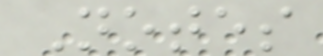Notes
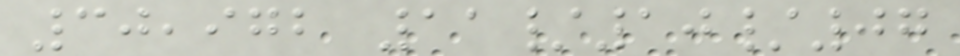30,972 11/10/07
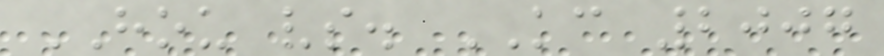HOU vs. KC 2007
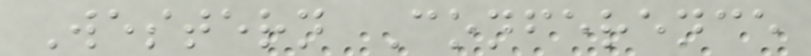Western Conference
